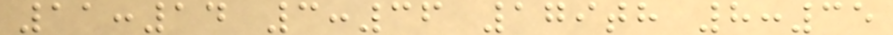11:14 3:36 179th 8:35
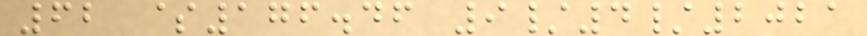62 $176.46 9/4/2021
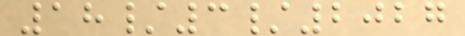18/3/2027
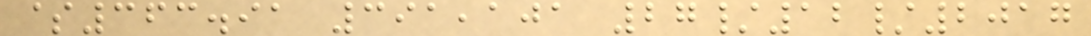$363.91 391,101 27/12/2017
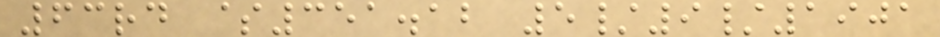63rd $351.12 5/9/1901
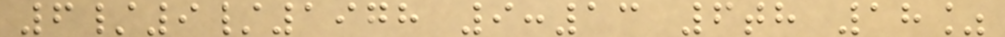6/9/1978 9:13 6th 18%
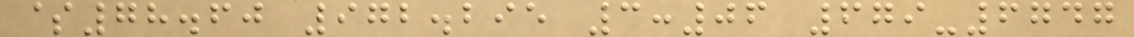$78.60 972.295 3:06 679-6747
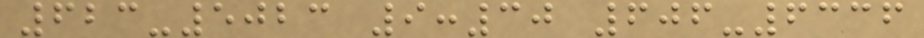623-5023 9:30 606-6336
